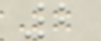2
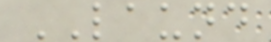LAUND
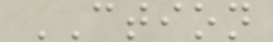CTION
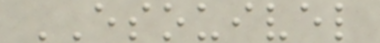ESOUIVEL
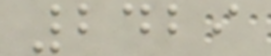2429
